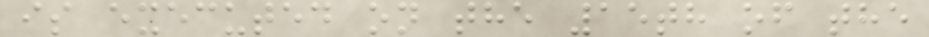is executed on the 15th of the
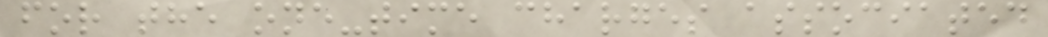for the one-time charges associated
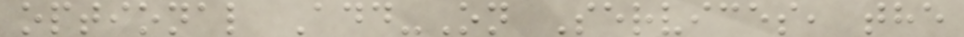optional Add-On Services, the
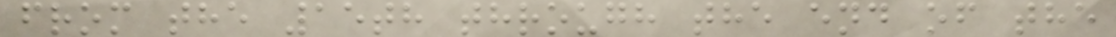from the 15th through the end of the
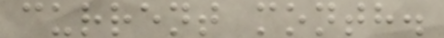current month.
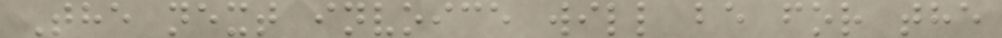The next invoice will be for the
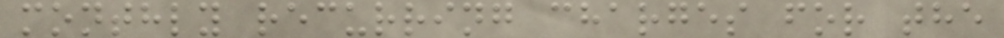monthly recurring charges for the
